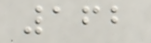162
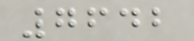7642
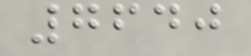7640
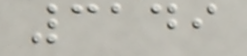3149
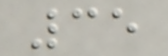35
